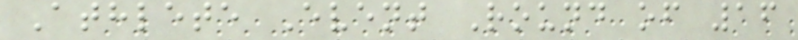Athlete Event Round of 16
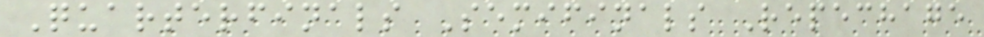Quarterfinals Semifinals Repechage
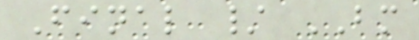Final / BM
